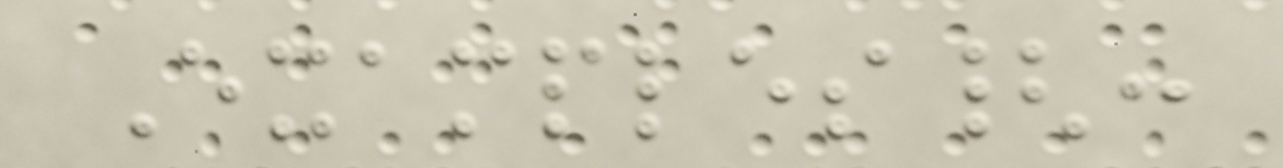Examples{:
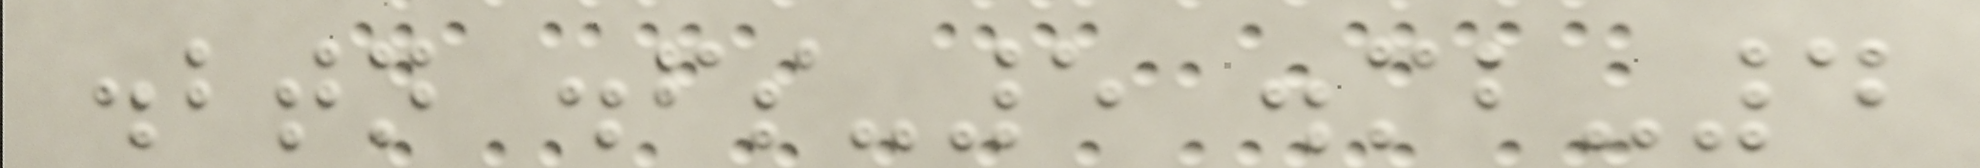.btn .fs-5 .mb-4
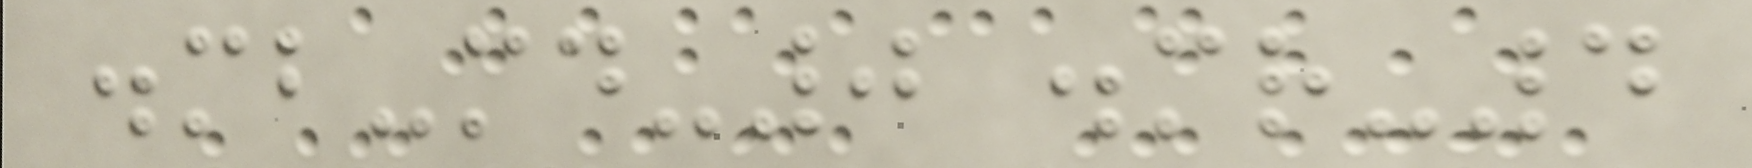.mb-md-0 .mr-4
